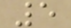5
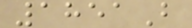1851B
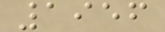1956
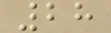28
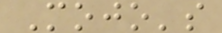Mojo's
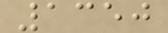1350
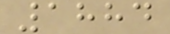1884
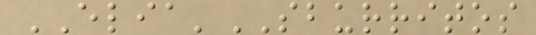ELIA'SBURRITOS
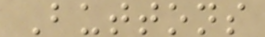Buttons
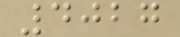4027
